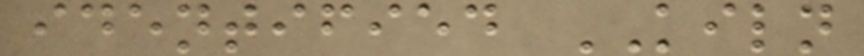identified KILN
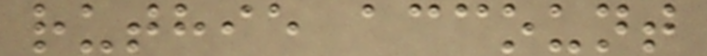ruthie account
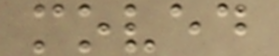moved
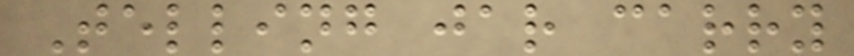Telling jar carry
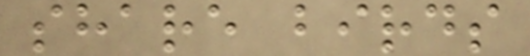share birds
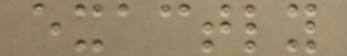exactly
